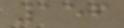156
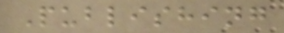Publishing
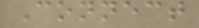Connect
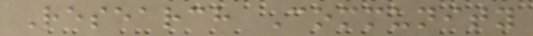Research Community
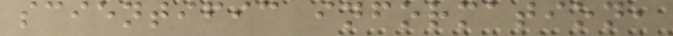scientific information,
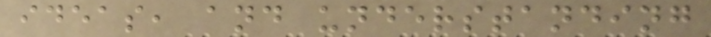ideas, and understanding
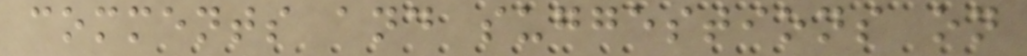comments and suggestions on
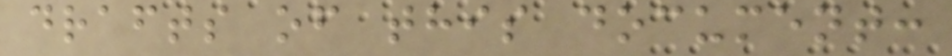drafts of this document:
